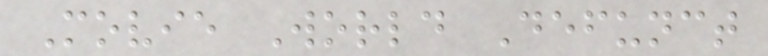Movie World Defunct
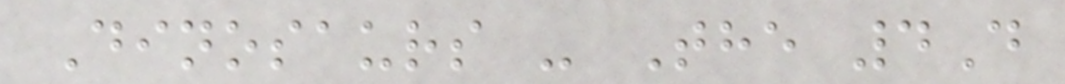Dinosaurs - The 4D
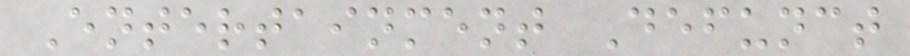Entertainment Defunct
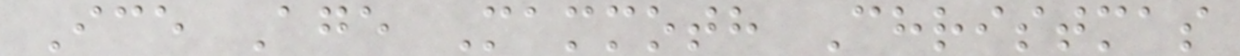Ice Age Mammoth Christmas
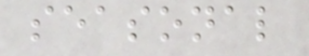seasonal
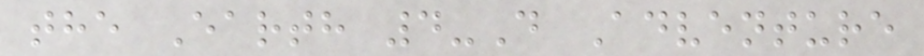the Earth 4-D Adventure
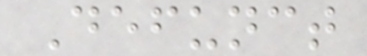Defunct
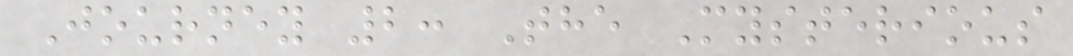Journey 2: The Mysterious
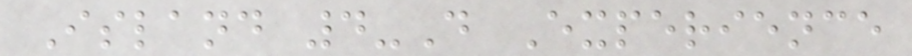Island 4-D Experience
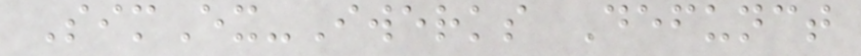SimEx-Iwerks Defunct
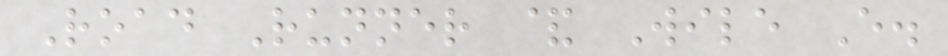Road Runner & Wile E.
